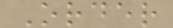Order
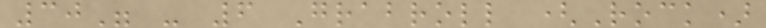30" - 6 Grabroll (Rock)
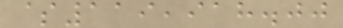$119,918.00
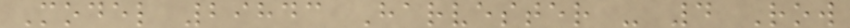Model 29843 Harvester - 4 Row
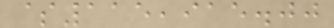$115,915.00
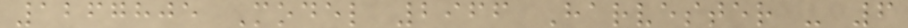1267805 Model 2966 Harvester - 6
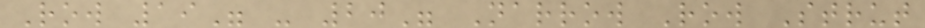Row 19" - 20" Narrow Row Strut
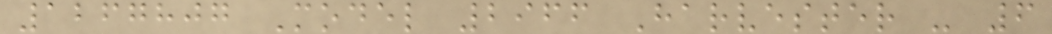1267807 Model 2966 Harvester - 6
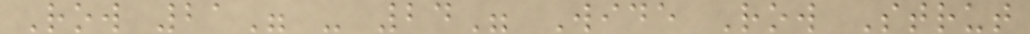Row 21" - 24" Wide Row Strut
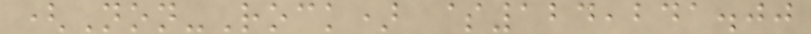(Non-Rock) $124,241.00
